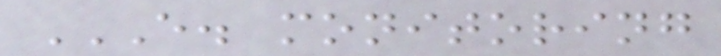E. MONITORING
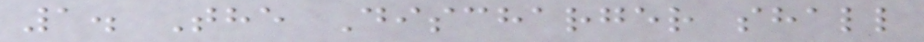1. The Discharger shall
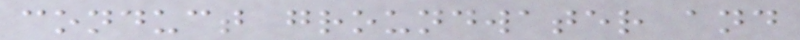conduct groundwater and
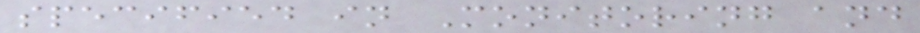specified in Monitoring and
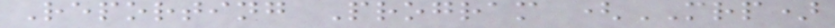Reporting Program (MRP)
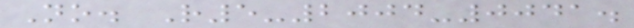No. R5-2004-0041.
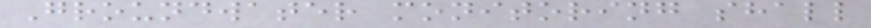Groundwater monitoring shall
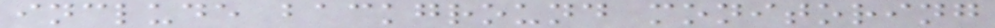include background monitoring
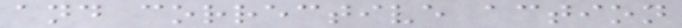and corrective action
